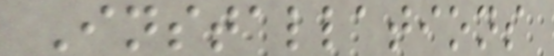Installations
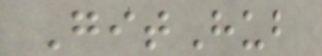GitHub
